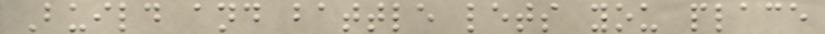Build and battle lets you place
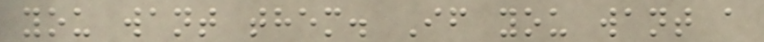you want them. If you want a
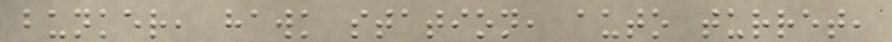bunker, hawk station, auto turret,
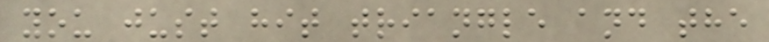you just hit triangle and the
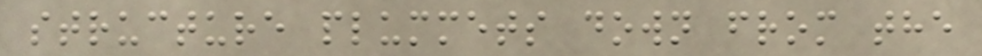structure plummets down from the
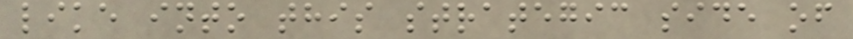like into this strategic side of
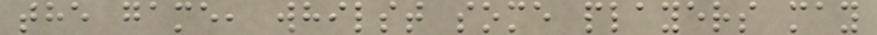the game, whilst some players may
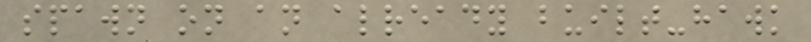spawn on an already built-hawk
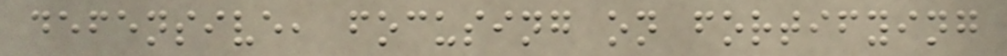defensive, focusing on fortifying
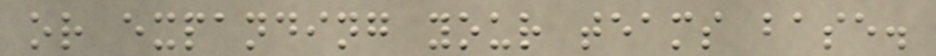or expanding your teams base.
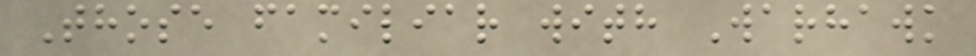Those familiar with Warhawk
